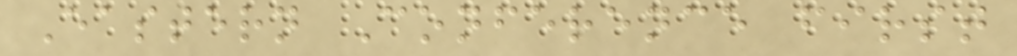Eastern Conference first
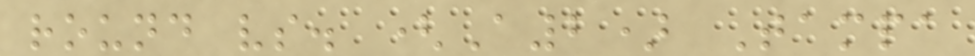round vs. (A2) Tampa
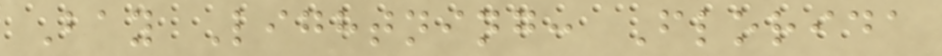Bay Lightning: Florida
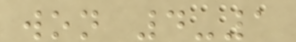won 4-1
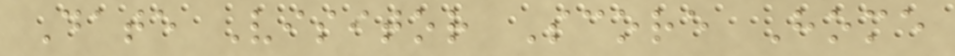Date Visitor Score Home
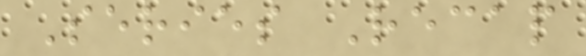Series Recap
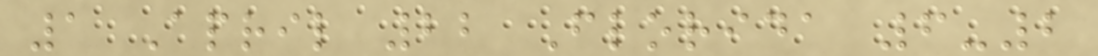1 April 22 Florida 6-2
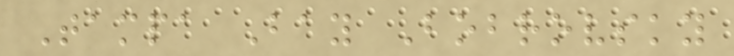Tampa Bay Bobrovsky
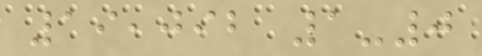19,092 1-0
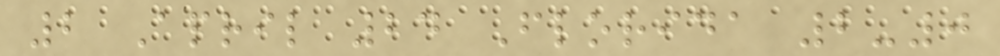2 April 24 Florida 2-0
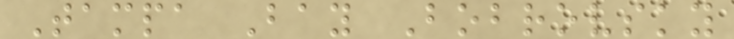Tampa Bay Bobrovsky
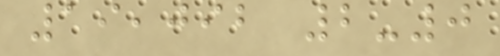19,092 2-0
